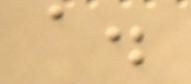a.
